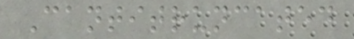Cantitruncated
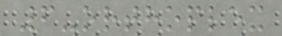6-orthoplex
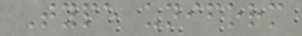Type uniform
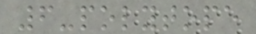6-polytope
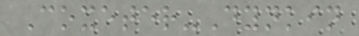Coxeter-Dynkin
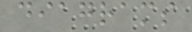diagrams
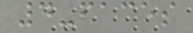4-faces
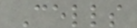Cells
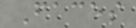Faces
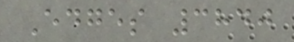Edges 3840
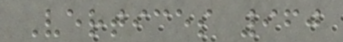Vertices 960
